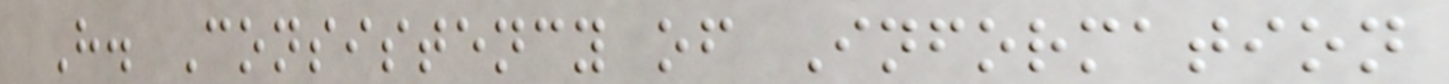H. Consistency of Information
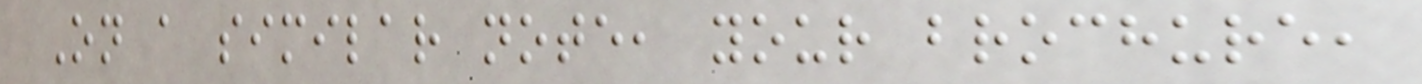On a similar note, your brochure,
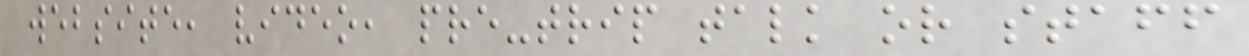website, video, pre-trip talk or staff
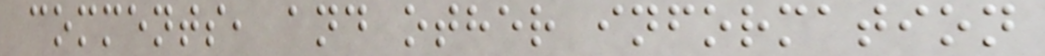comments, and other information
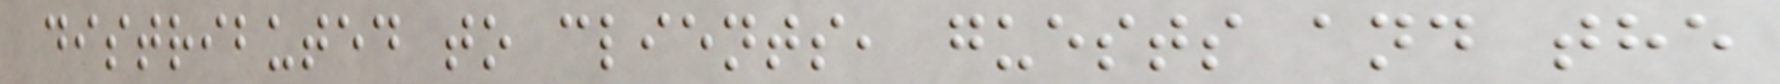distributed to clients, guests and the
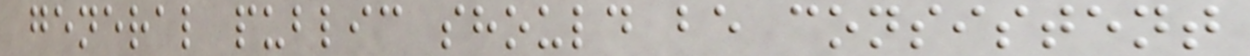general public should be consistent
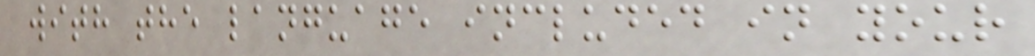with the language included in your
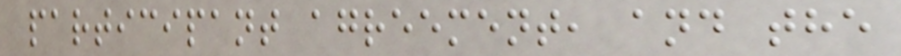participant agreement, and the
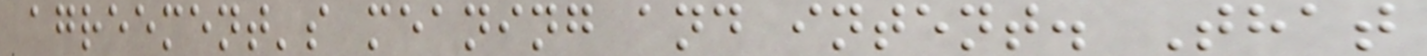agreement's meaning and intent. That
